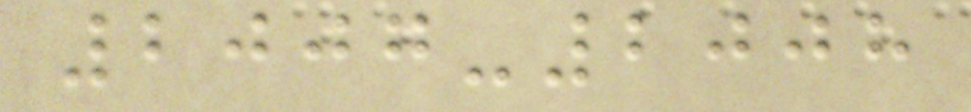2007-2008
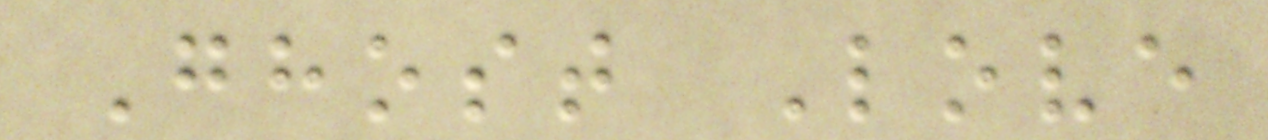Ghost Love
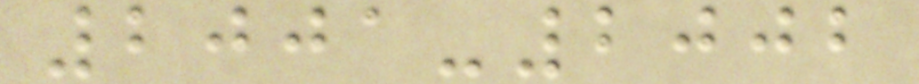2001-2002
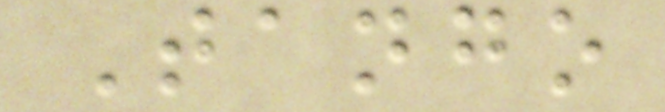Tango
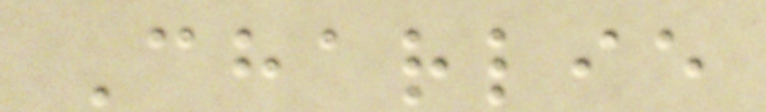Charlie
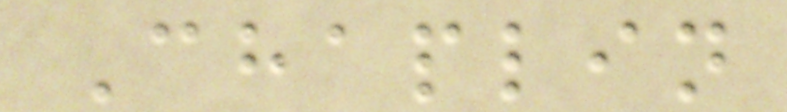Chaplin
